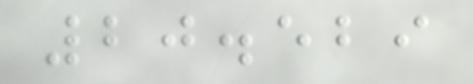20.529
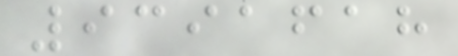9391618
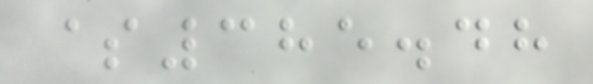$385.48
